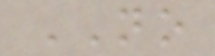NO
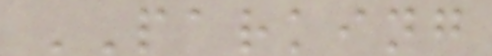PARKING
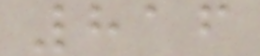816
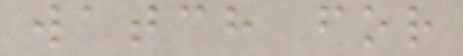watch for
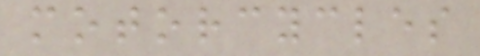motorcycles
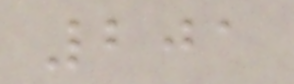201
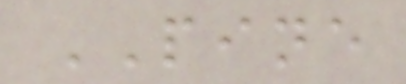PINE
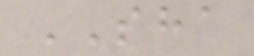SHA
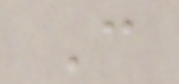C
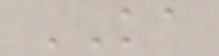KA
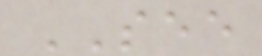SEE
